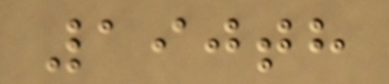190th
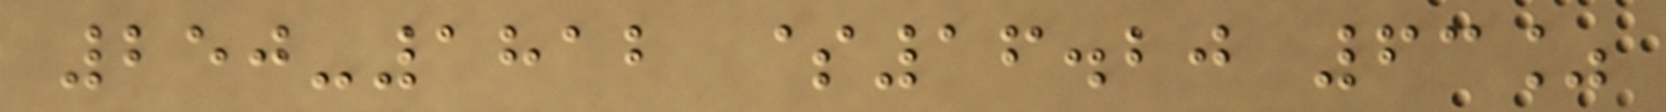250-1812 $16.20 63%
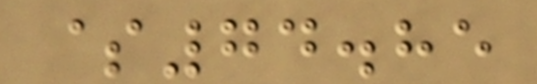$74.85
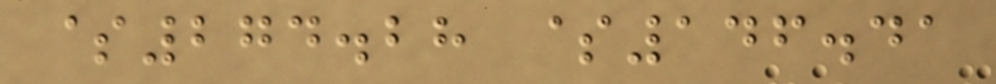$274.28 $146.41
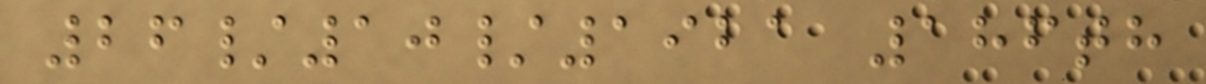26/10/1921 186th
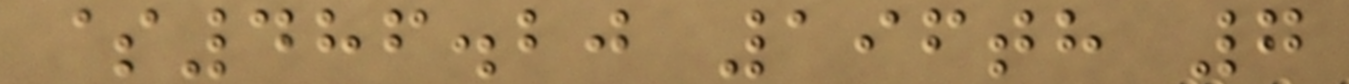$486.20 196th 7
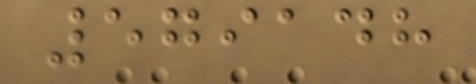579148
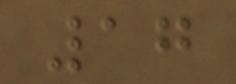17
